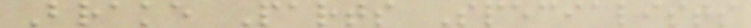Brake Parts Specialists
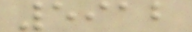5912
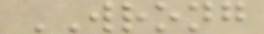WRONG
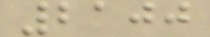2100
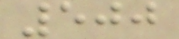500
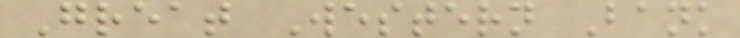Great Western Bank
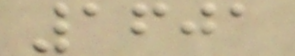1601
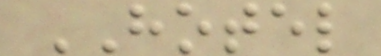HOTEL
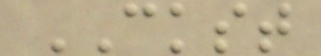CKST
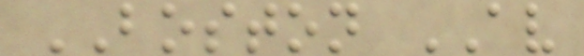BOSTON AV
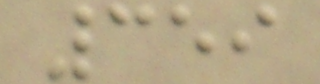359
